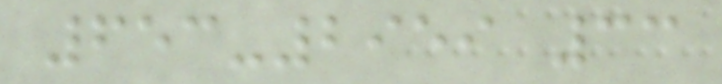653-2959 33
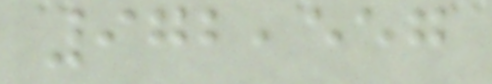972,557
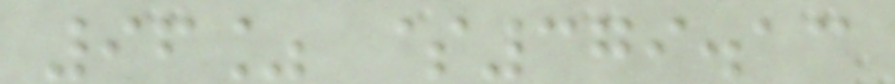96% $379.13
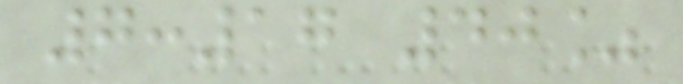7:17 40%
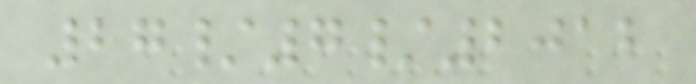27/7/2012
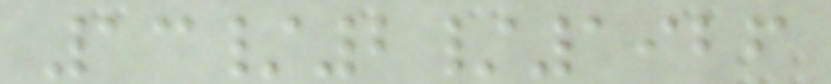13/2/1926
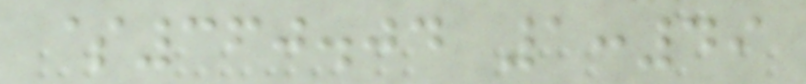$360.04 1:49
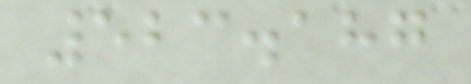523.187
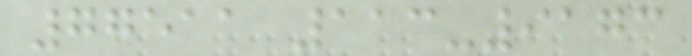77511 113-9173
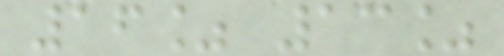16% 13%
